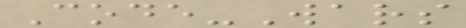Code-Wars
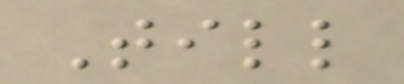Till
